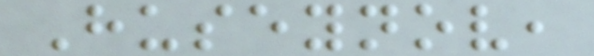Huseynov,
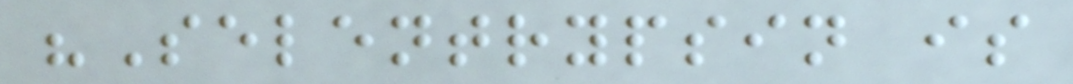"Selentrypsin is
